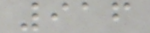916
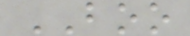BOO
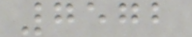7572
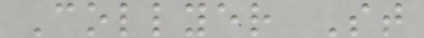Collyer St
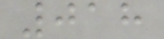018
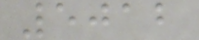5012
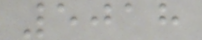5018
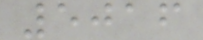5016
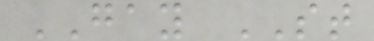GAY ST
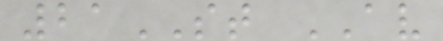21ST AV
